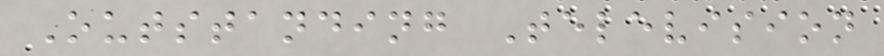Outstanding Television
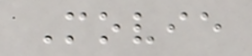Movie
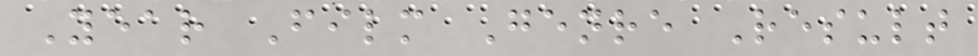Year Film Genre Result
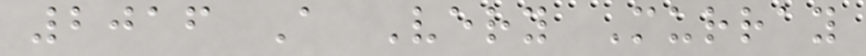2016 A Very Murray
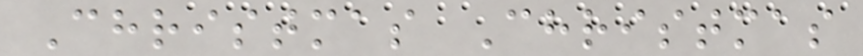Christmas Christmas
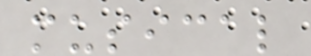musical
